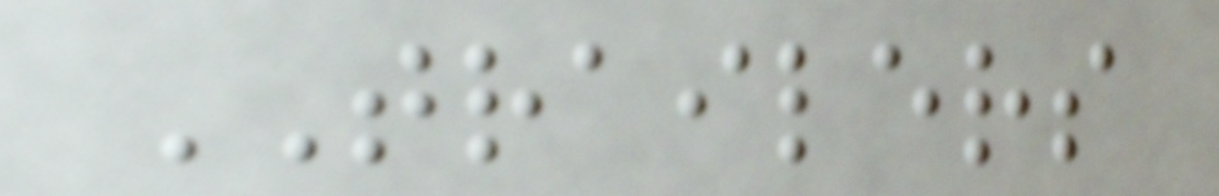TRAILERS
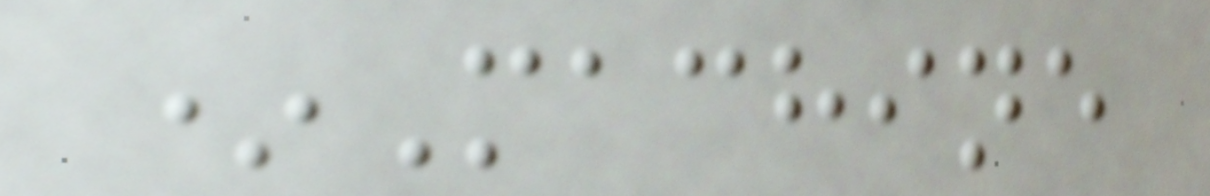*Machine
